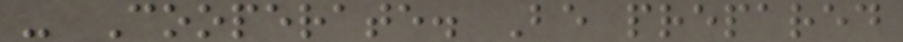- Cooperate. Be prepared
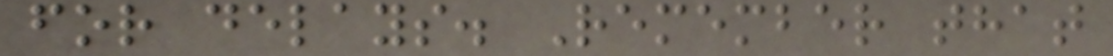for delays. Remember that
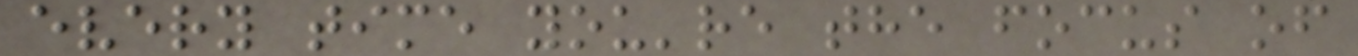every time you're the focus of
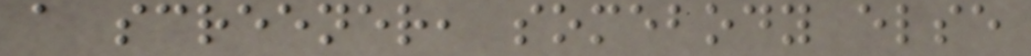a screener, somebody else
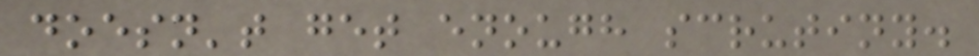doesn't get enough scrutiny.
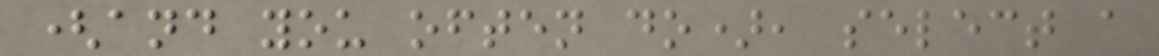(and you often do), select a
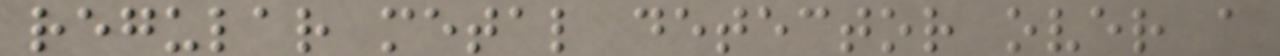regular metal detector over a
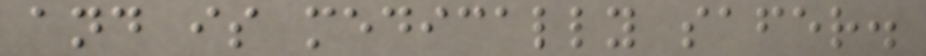and is medically safer.
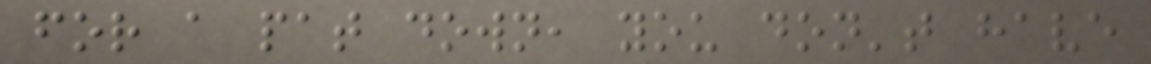for a pat down, you don't have
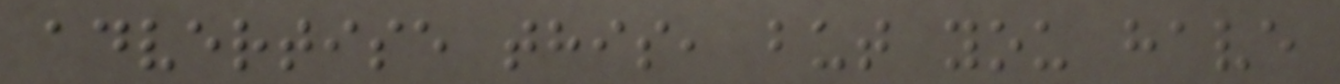advertise this, but you have
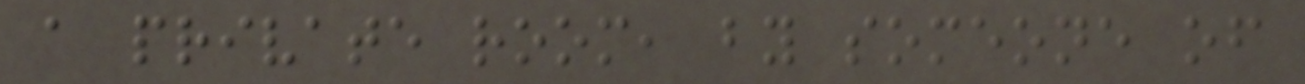a private room, by someone of
